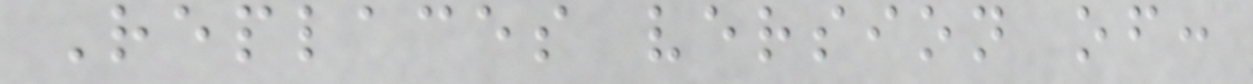Replaces version of:
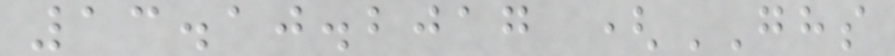13.10.2017 (GHS
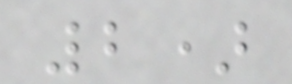2)
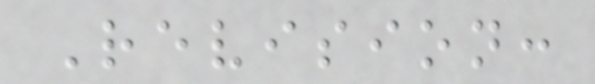Revision:
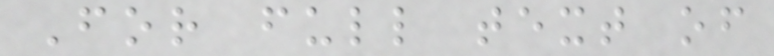For full text of
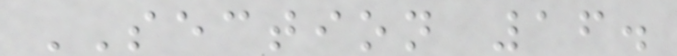SECTION 16.
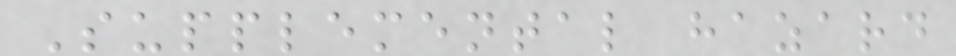Supplemental hazard
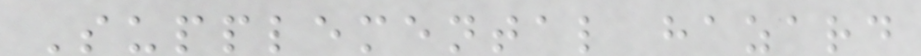Supplemental hazard
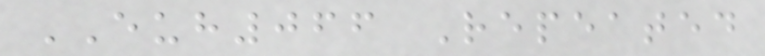EUH066 Repeated
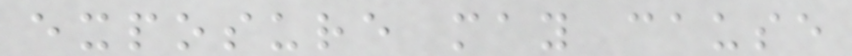exposure may cause
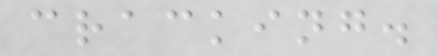cracking.
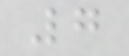7
